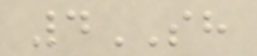4SH
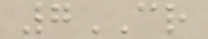7CR
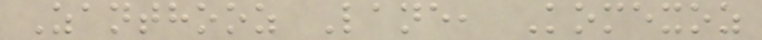Zanthooz Lane, Komexoz
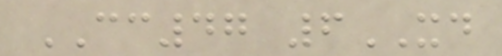CC47 6XD
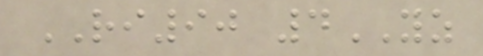RI90 4YZ
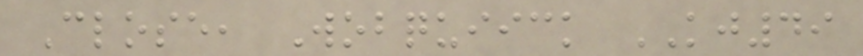Close, Wobquiick KJ49
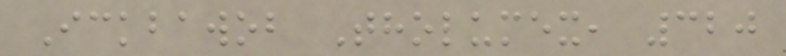Ickbawob Tholumex, 320
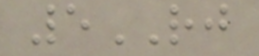5RJ
